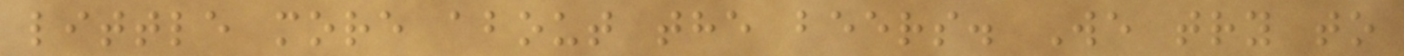little more about the beers. We try to
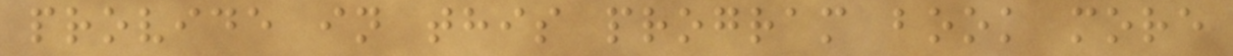provide in this program book more
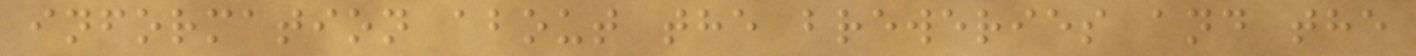information about the breweries and the
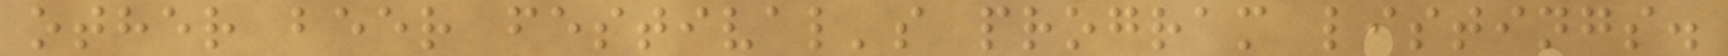other beer festival's program listings.
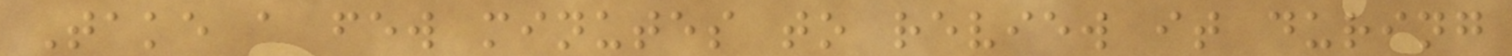Take a few minutes to review it during
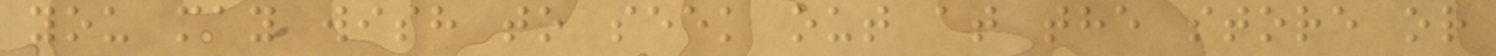you may wish to seek out at the store or
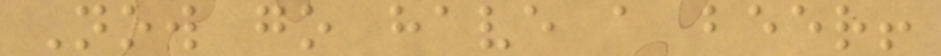Now go have a beer!
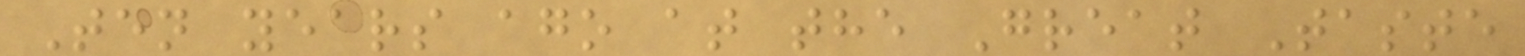Ten years ago at the Great Taste
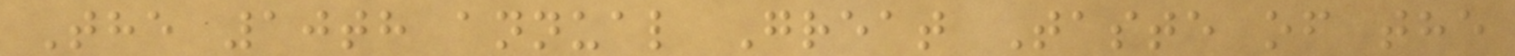The 10th annual Great Taste of the
